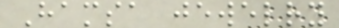Hamsa jewelry
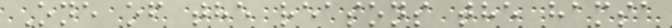One of the reasons the hamsa
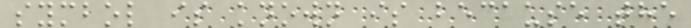symbol is known is because the
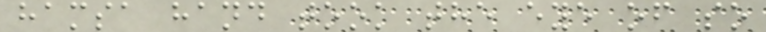hamsa hand took the eye of so
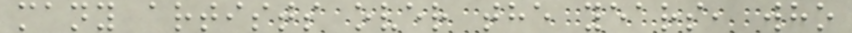many artists over the years, who
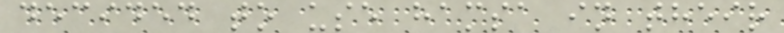decided to use hamsa in their
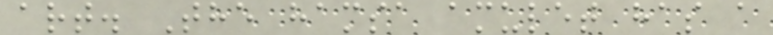art. The hamsa amulet has a
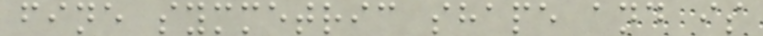fine symmetric shape and is
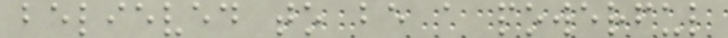believed to be a powerful
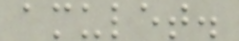amulet.
